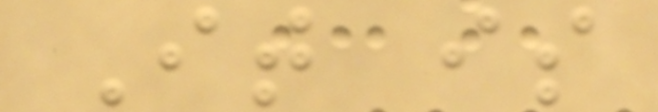It is
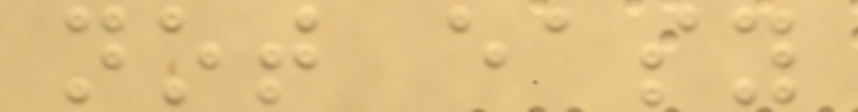not easy
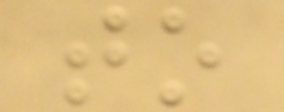to
